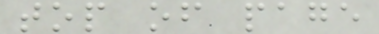top of page
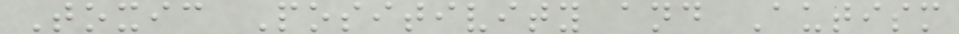Toxic Positivity and Autism
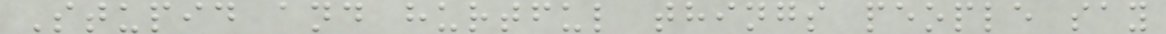Stupid and hurtful things people say
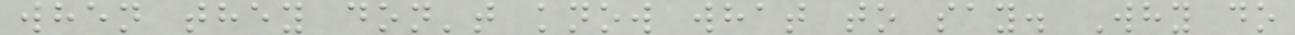when they don't know what to say. Why do
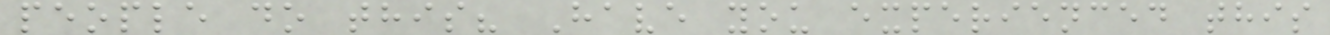people do this? Have you experienced this
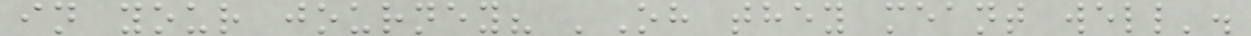in your journey? 'Oh they meant well'.
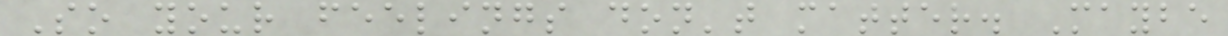So your feelings don't matter. Maybe
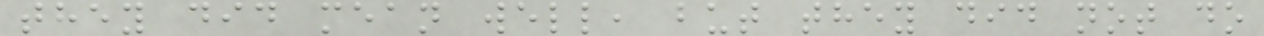they did mean well, but they did not do
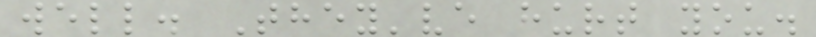well. They've hurt you.
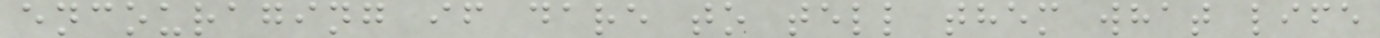encouraging if dare to tell them what life
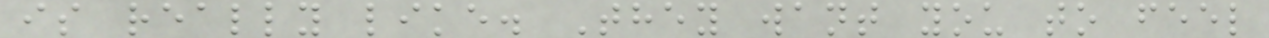is really like. They want you to feel
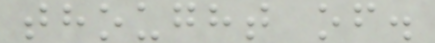thought of.
